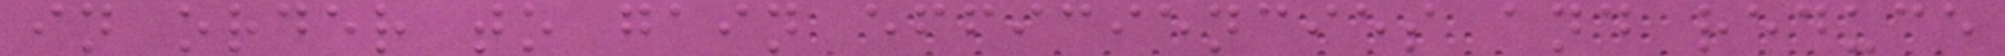in order to gain efficiencies and reduce
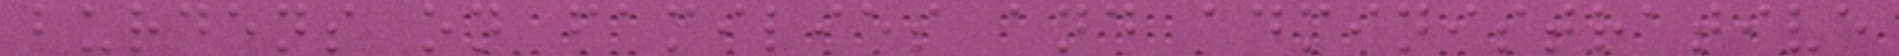burdens on families and administrative
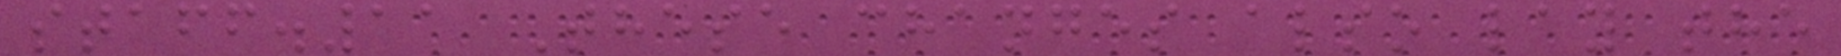staff.11 These changes also lay the
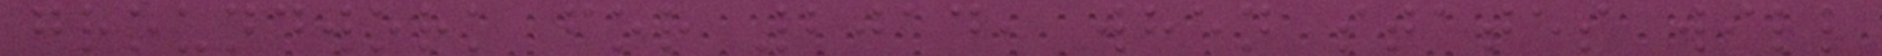groundwork for 2014, when states will
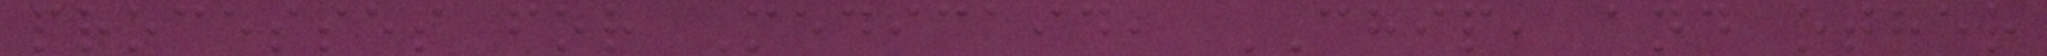processes for Medicaid, CHIP, and other
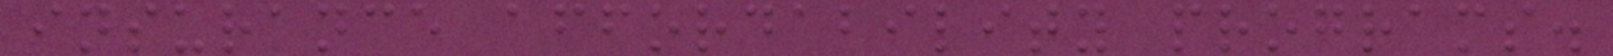insurance affordability programs.
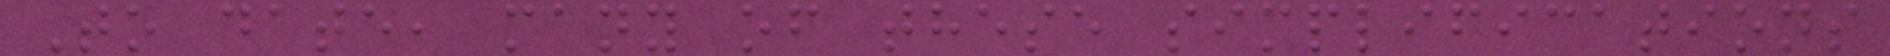To date, many of these simplifications
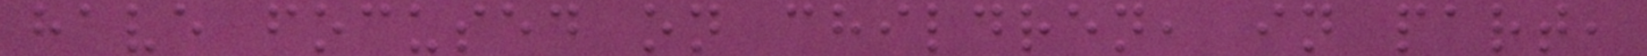have focused on children, in part,
